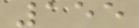155
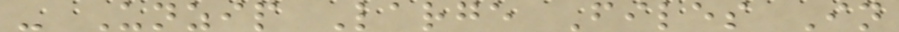- Unzip Large Files In
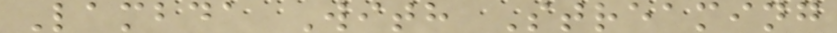Lambda With Streaming
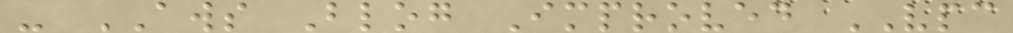- AWS Blog Improved VPC
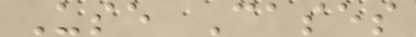Use Cases
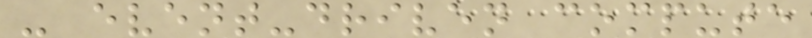- event-driven compute
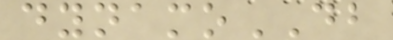dynamoDB
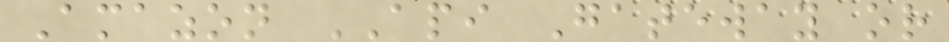Amazon API Gateway or
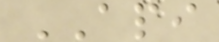API
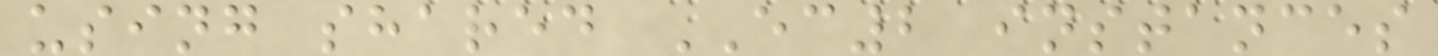using shared EC2 instances
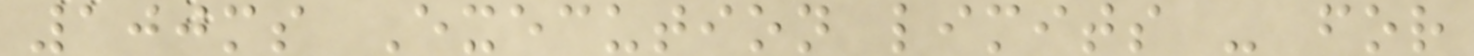100ms Execution limits - for
